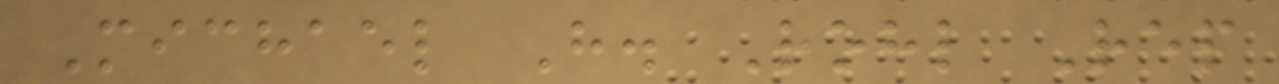Michael H. Rohl Rep
